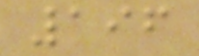196
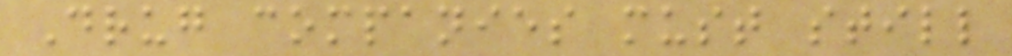Drug companies must still
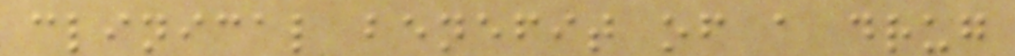clinical benefit of a drug
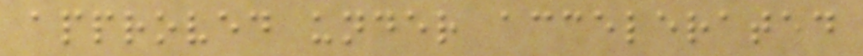approved under accelerated
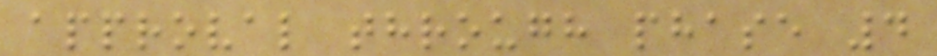approval through phase 4
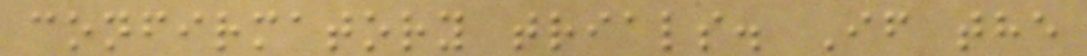confirmatory trials. If the
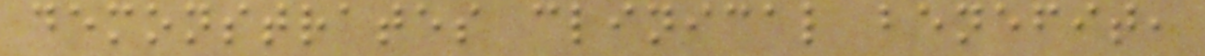demonstrates clinical benefit,
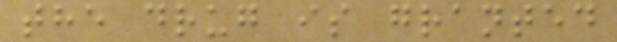the drug is granted
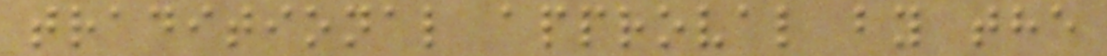traditional approval by the
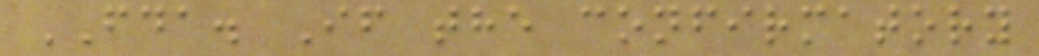FDA. If the confirmatory
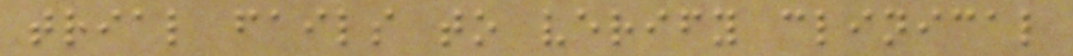trial fails to verify clinical
